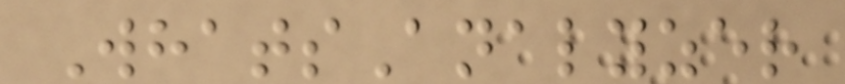WhatsAnalyzer
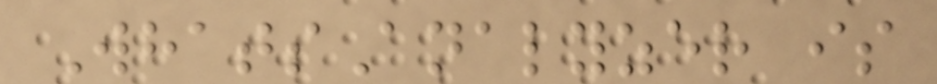WhatsAnalyzer is
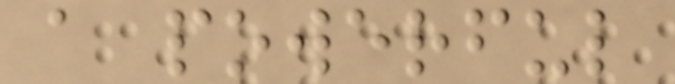a powerful
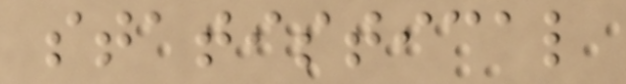statistical
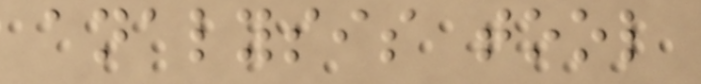analysis tool
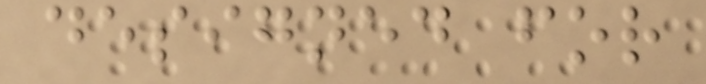designed for
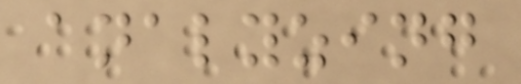analyzing
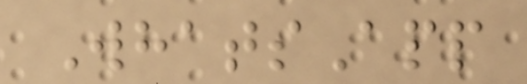WhatsApp
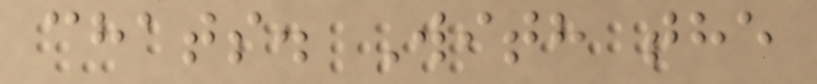chats. With the
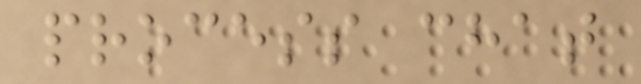process chat
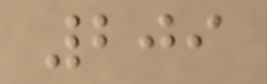209
